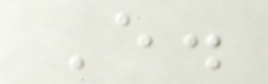E.
